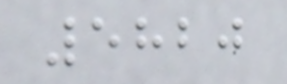5820
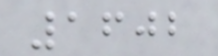1602
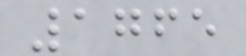1765
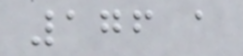176 a
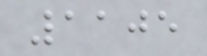1105
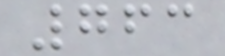763
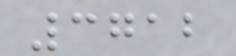3712
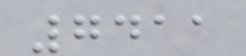7411
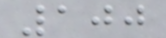100
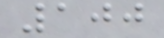100
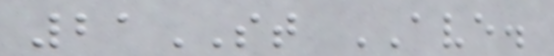21ST AVE.
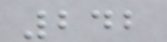242
